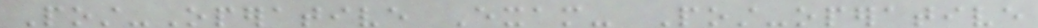Post-Operative Exam- Post-operative
